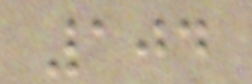104
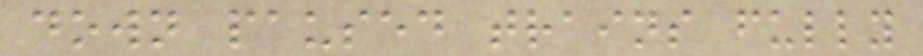down paused trains fully
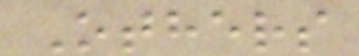Others
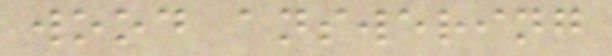wood answering
